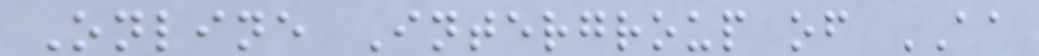Online Intergroup of AA
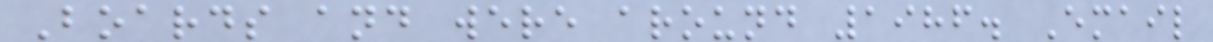Boards and were around 1986. Email
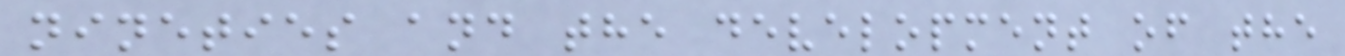nineties and the development of the
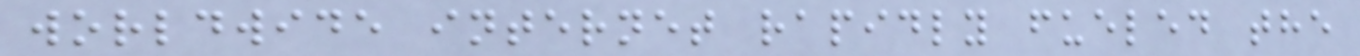worldwide internet rapidly fueled the
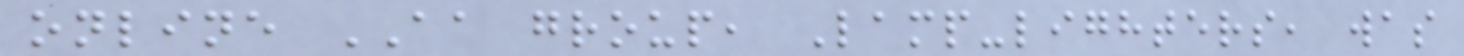online AA group, Lamp-lighters, was
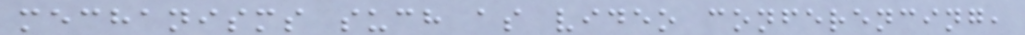mechanisms such as video conferencing,
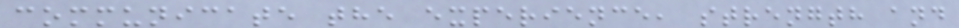communicate the experience, strength and
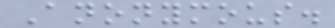Anonymous.
